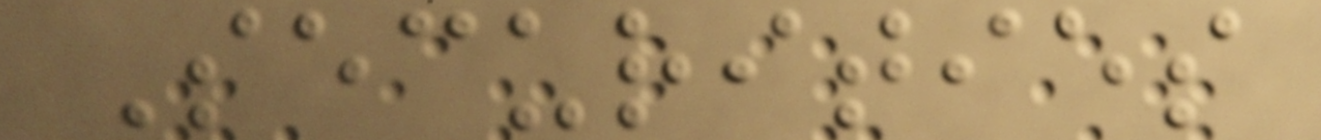Securities
